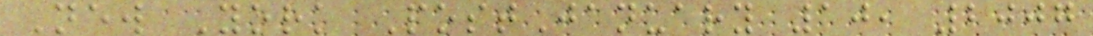New York PostJanuary 10, 2007
